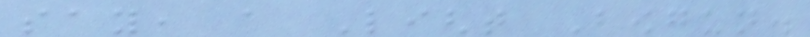say, a Light Bowgun.
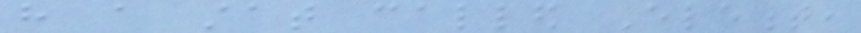have a stat called Element,
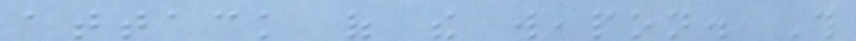attack of the weapon. This
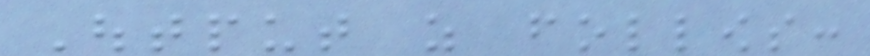Output as follows:
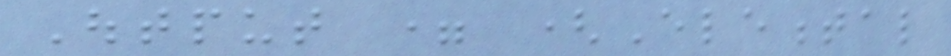Output = (Elemental
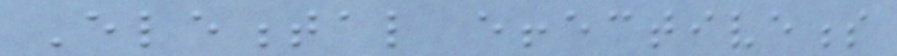Elemental effectiveness
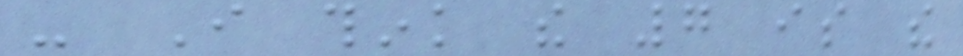- I think the 7 is the
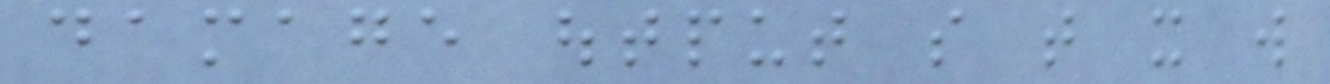damage output so that it will
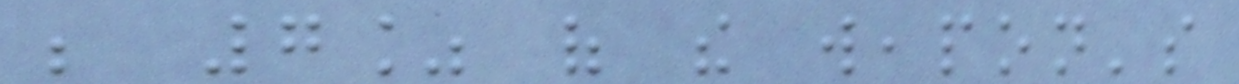be 7% of the weapon's
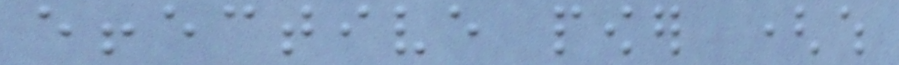effective power (which
